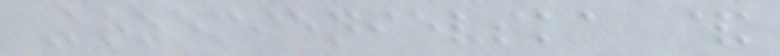Krzemienievska &
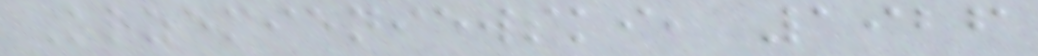Krzemieniewski, 1926
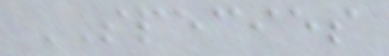SPECIES
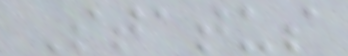Status
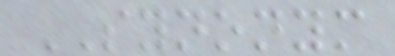SYNONYM
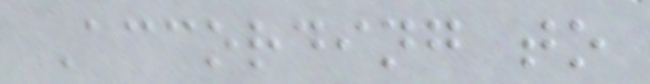According to
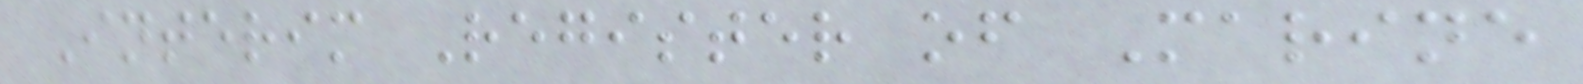Interim Register of Marine
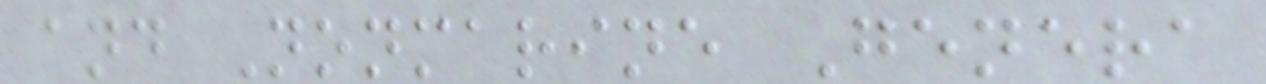and Nonmarine Genera
